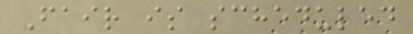Fair is scheduled
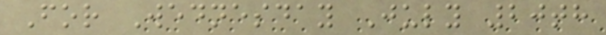For Wednesday July 20th
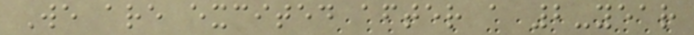We are excited after a 2-year
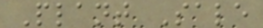Plant Sale
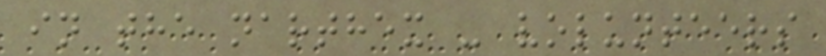in the narthex - volunteers
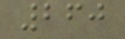260
